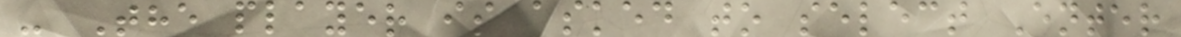- The player is asked to select Enter
